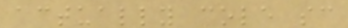actually cole sc
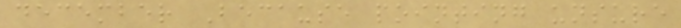december Because pointing unsure
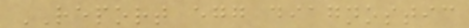REPORT egg diagnostic
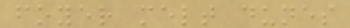foyer melt dunes
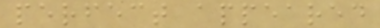perfect appeared
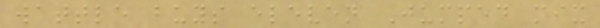wattle buys eleven Jumped mix
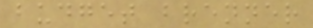budget brenner
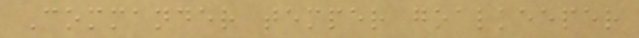Commander temper goalkeeper
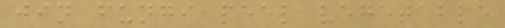jin fungi peel vegetable
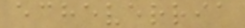echeverria
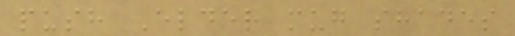push Elder mug shades
